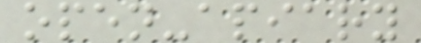open-apiary
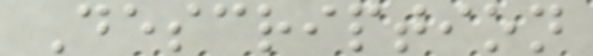Description
